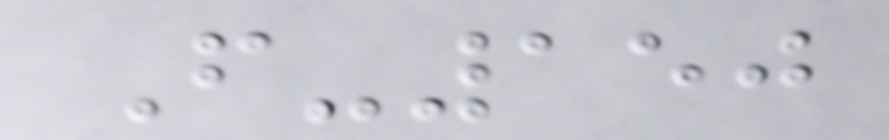F-150
